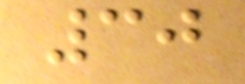30
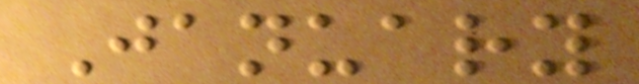January
